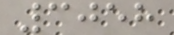3058
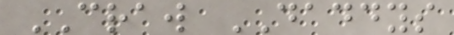CRAW DADDYS
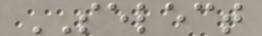SELECT
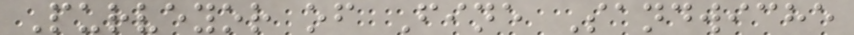Purveyor of Fine Sandwiche
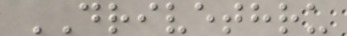DRIVETHRU
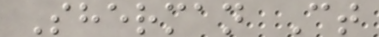Sherman Ct
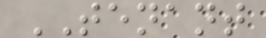TENANT
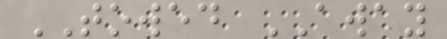TOWED AWAY
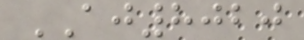AJ8020
